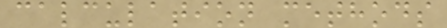calculation methods
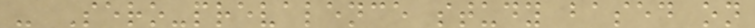- Sero-prevalence study based on
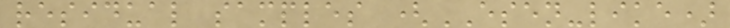residual samples (ESEN-like)
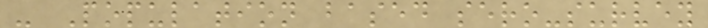- Population based sero-survey
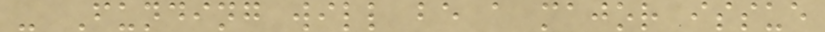- Funding will be a major issue
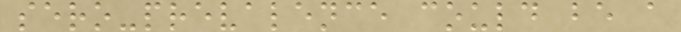sero-prevalence could be a
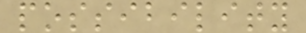possibility
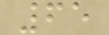65
